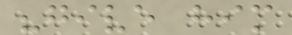"give him
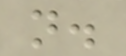n.
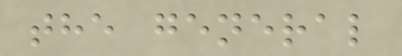the general
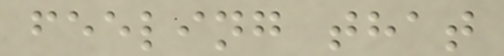feeling that
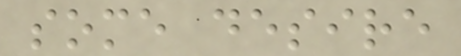some desire
